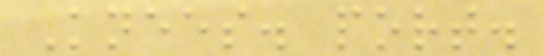Knees. port.
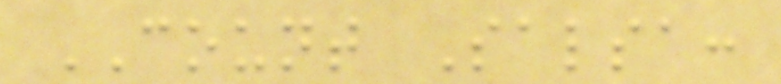COUNT Salsa:
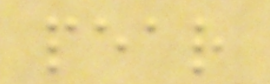pear
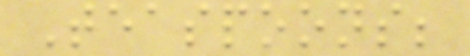Teaspoons;
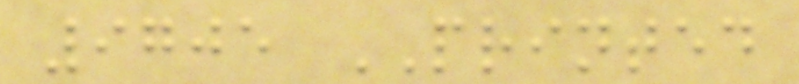9705 PRINTED
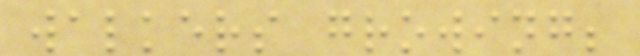walkers growing;
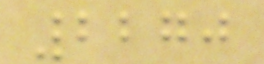2270
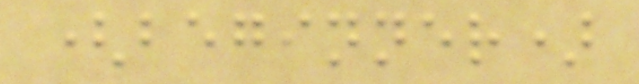(beginner)
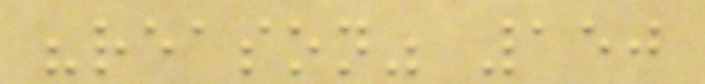"reason" 150
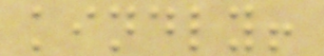kindly!
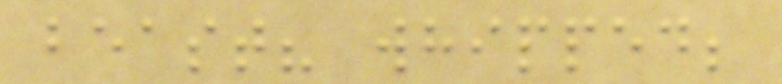beast? whipped;
